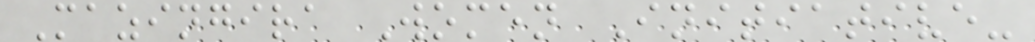Mazingira Women Initiative-
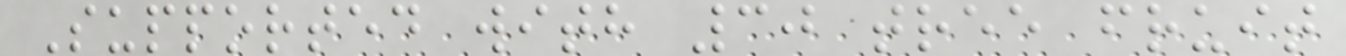Supported with 30 tree fruit
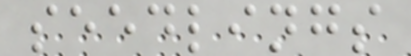seedlings
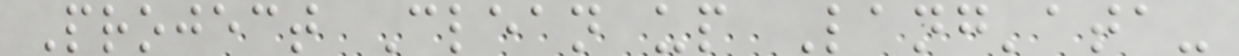Project Clean up Lang'ata-
